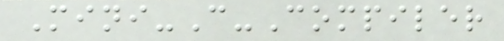Mini-C-Compiler
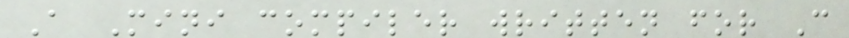A Mini compiler written for C
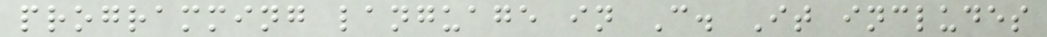programming language in C. It includes
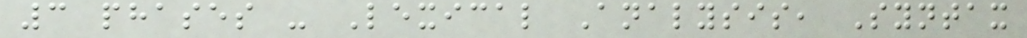3 phases - Lexical Analysis, Syntax
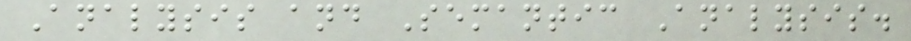Analysis and Semantic Analysis.
